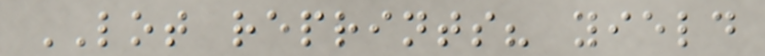LOT reprints? yield
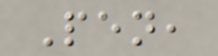Pen,
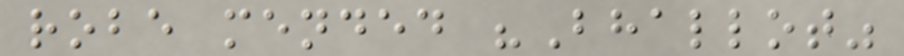robe mended "Bhallot"
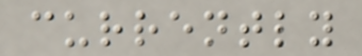currently
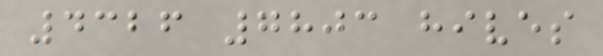4326 7803 hives
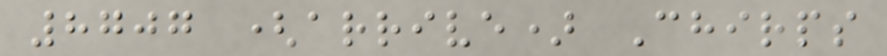8707 (arrive) Chirps
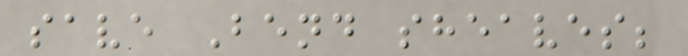save Bend sheaves;
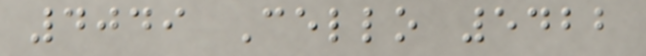4049 Cello 5422
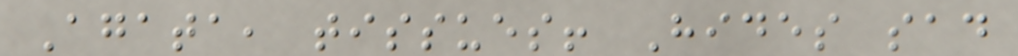Agata, tissues! Hides sad
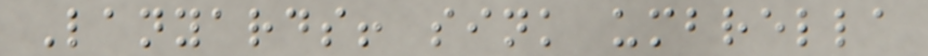Lanyards! sink umbrella
